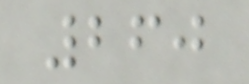260
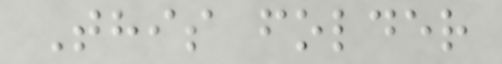This folder
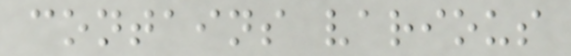contains various
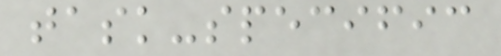task-specific
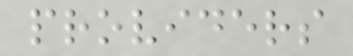providers
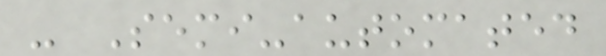- Semi-automated
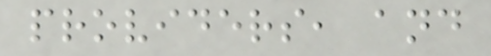providers, and
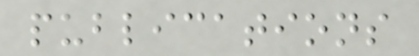publications
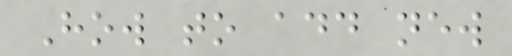How to add new
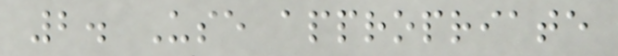2. Use appropriate
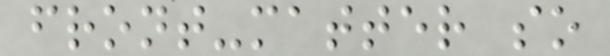front-matter so
